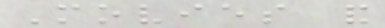Movies and
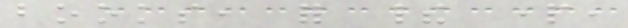books, for their part,
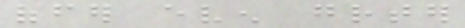offer even greater
